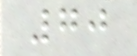70
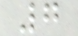7
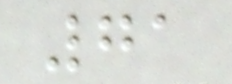71
